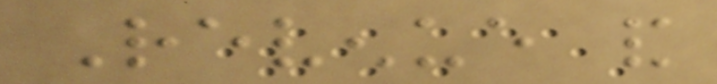Revenue and
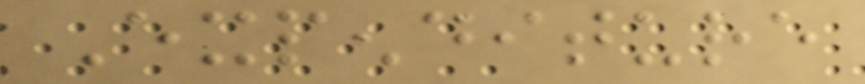Expenditure
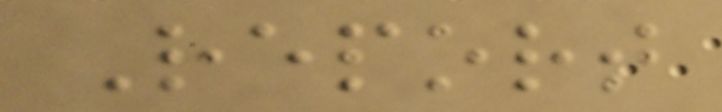Report
